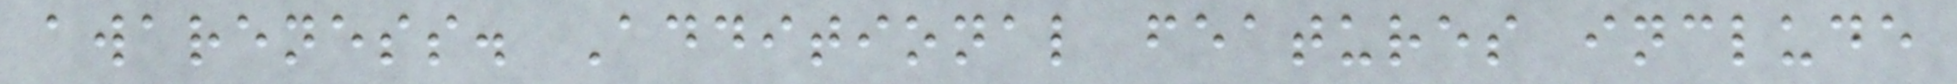awareness. Additional features include
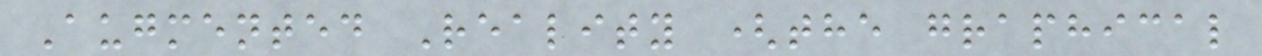Augmented Reality (the graphical
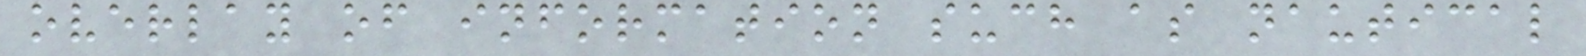overlay of information such as nautical
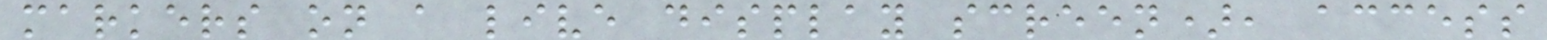markers on a live display screen), access
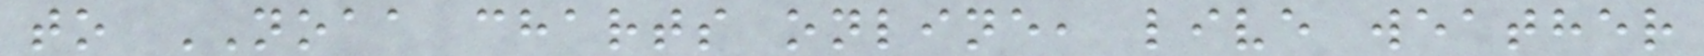to NOAA charts online, live weather
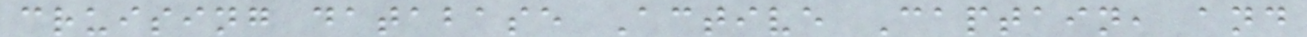cruising database Active Captain, and
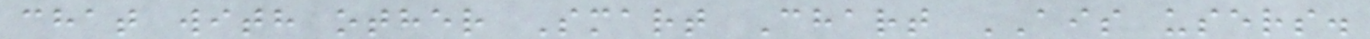chat with other Smart Chart AIS users.
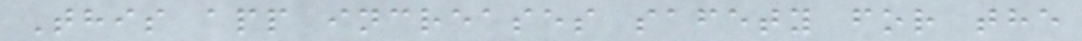This app increases safety for the
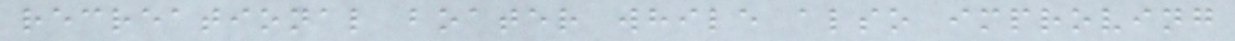recreational boater while also improving
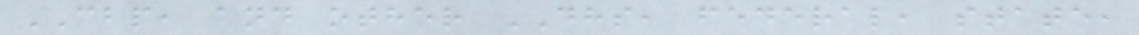CBP, and other DHS, federal, state,
